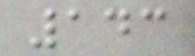143
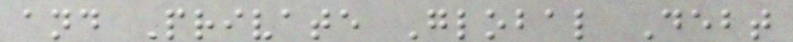and Private Global Debt
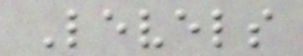Levels
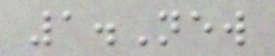1.New
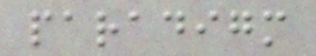paradigm
